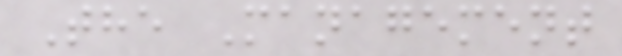The Management
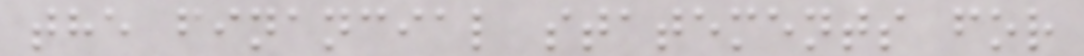the financial statements for
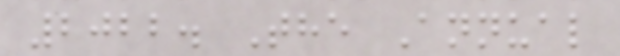2022. The Annual
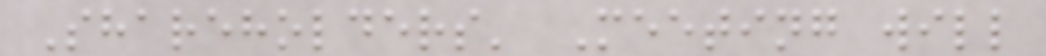Shareholders' Meeting will
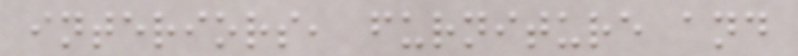interiors, furniture and
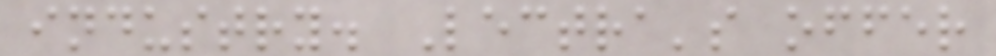industry. Lectra's offer
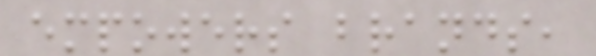empowers brands,
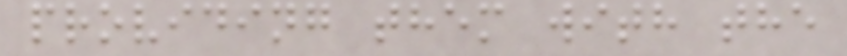providing them with the
